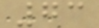73
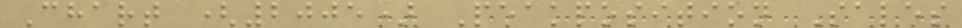Chart (2005) Peakposition Sales
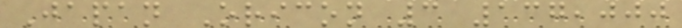Japan Oricon 3 137,000
